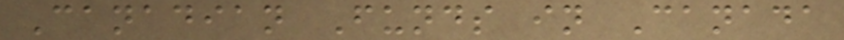Canadian Funds in Canada
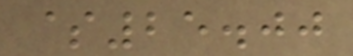$25.00
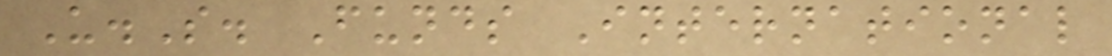U.S. Funds International
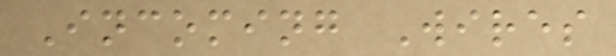Incoming Wires
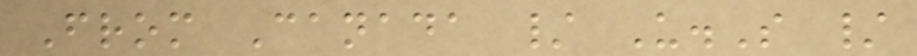From Canada / U.S /
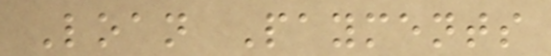Loan Payments
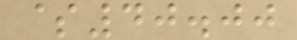$40.00
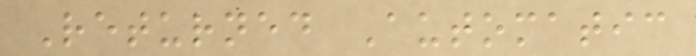Returned Automatic
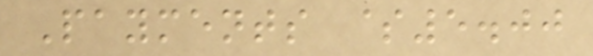Payments $5.00
